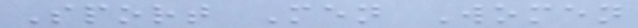Sport Men Women
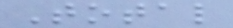Total
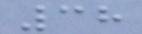38
